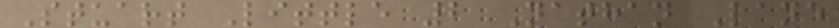Stuart Little 2 Nathan Lane
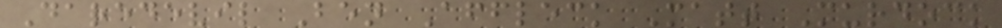Daredevil Ben Affleck Matt Murdock
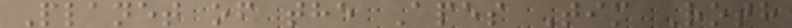Planet of the Apes Tim Roth
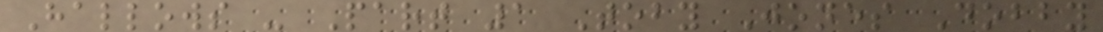Hallows - Part 1 Toby Jones Dobby
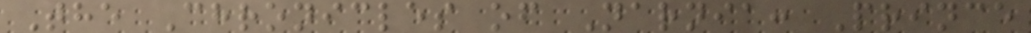The Chronicles of Narnia: Prince
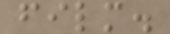film.
